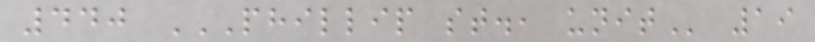440 PHILLIP ST., UNIT 19
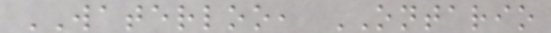WATERLOO, ONTARIO
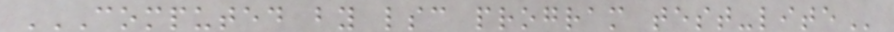COMPUTED BY LSC PROGRAM TEST-LITE
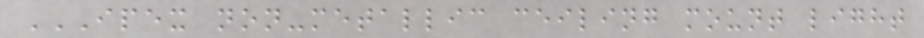IPEX NON-METALLIC CEILING MOUNT LIGHT
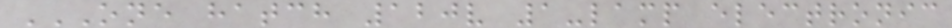ONE HATCH 120V 1-LAMP ELECTRONIC
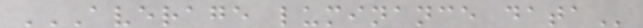AVERAGE LUMINANCE DATA
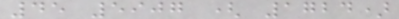45 5907 ( 1724)
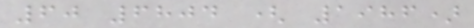60 6804 ( 1986)
